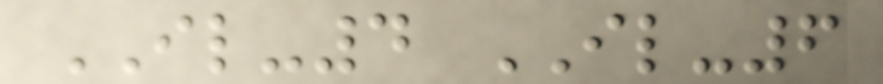IL-4 IL-6
